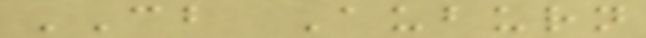CB Auburn
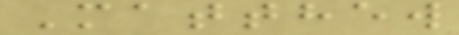Matthew
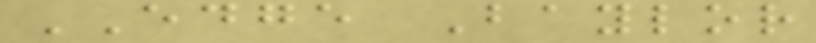EDGE Baylor
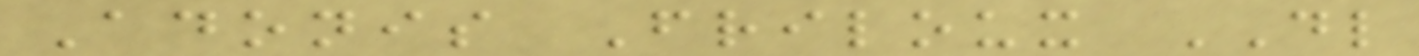Adonis Friloux DL
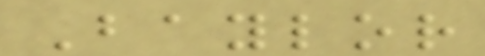Baylor
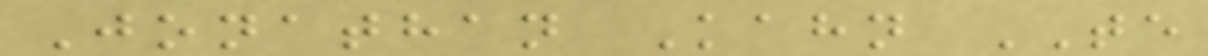Jonathan Kahn TE
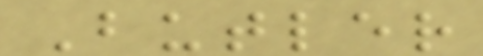Butler
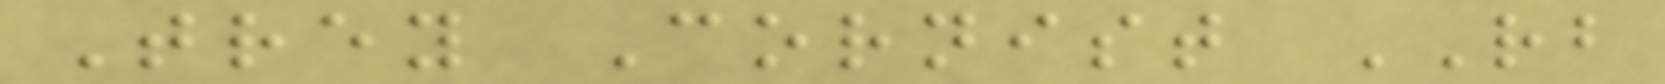Trey Cornist RB
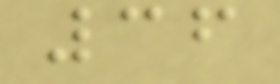36
